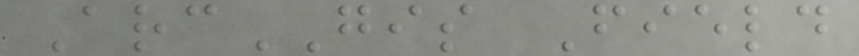ArcGIS Field
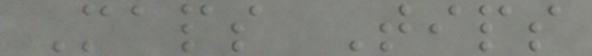Maps Tips
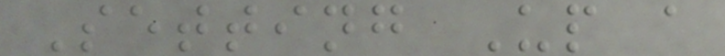Setting Up a
